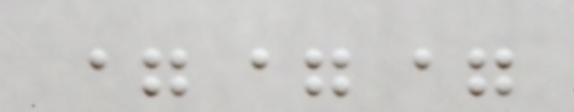===
